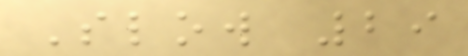Slow 29
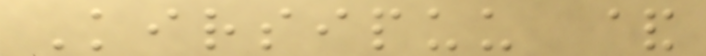Kirsipuu &
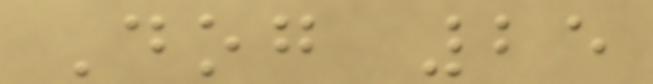Dog 25
